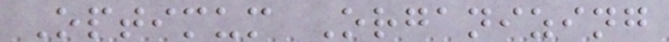Optimum Organizing
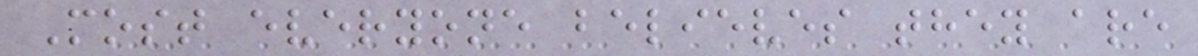Most everyone believes they are
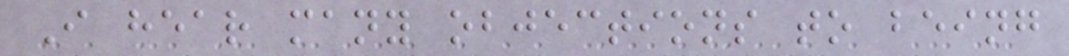I hear many objections to being
